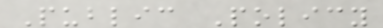Public Policy
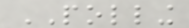POLLING
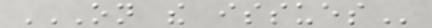ON THE ISSUES
